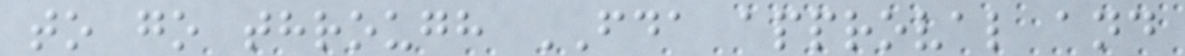to go through FDA approval and
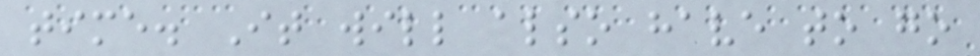time. It will also have to go
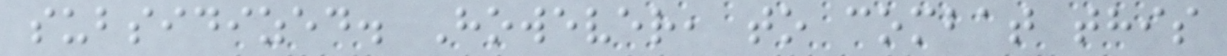subsidized. However, to combat this
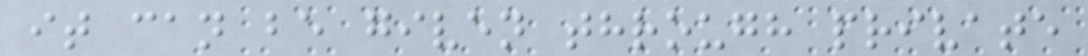it can be given through private
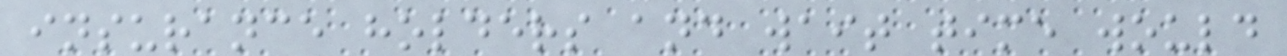insurance holders and wait time would
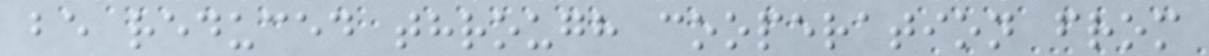be reduced through cooperation from
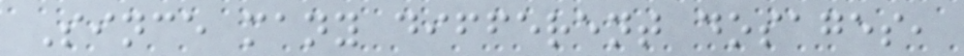Since many different dosages,
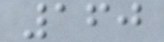160
